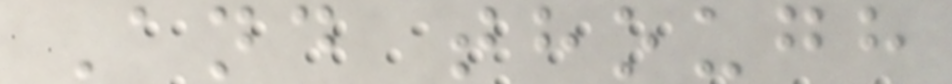And though
